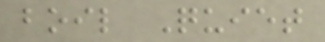boil Quiet
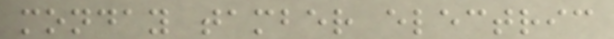monday tamber electric
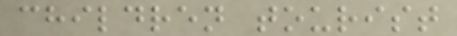children tourist
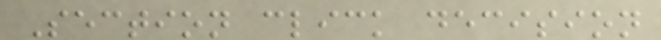Section click decision
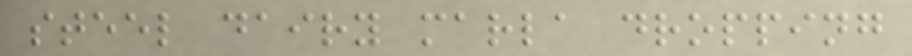steel dairy marla dropping
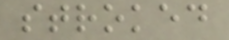stroked
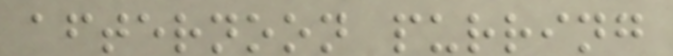afternoon purring
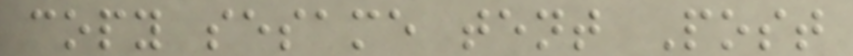copy sesame tent Post
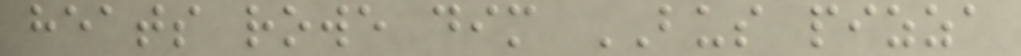heats rowe dim BUS pizza
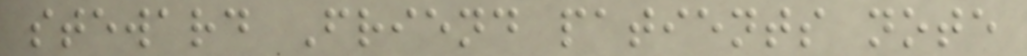steward Friend patients note
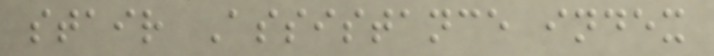stair Assistance index
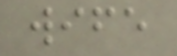wife
